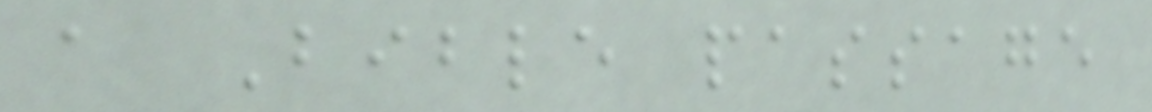a Bible passage
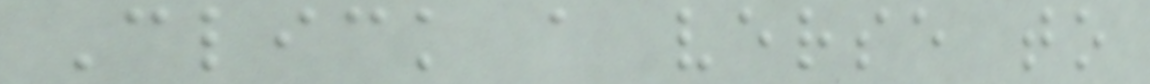Click a verse to
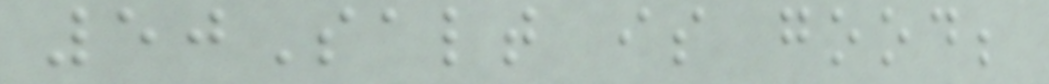50Salt is good;
